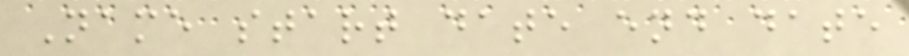Name start date end date
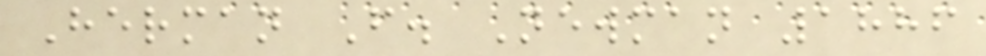Herman F. Newman 1886
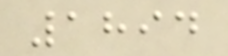1894
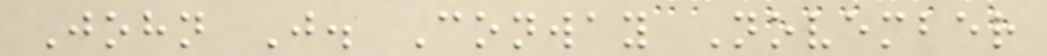John J. Conway November
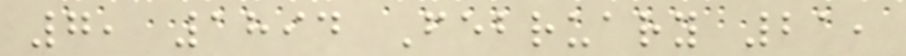7, 1894 February 21,
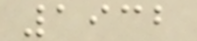1932
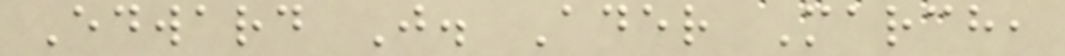Edward J. Ader March,
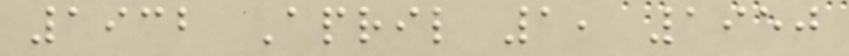1932 April 1, 1950
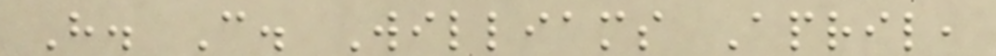H. C. Williams April,
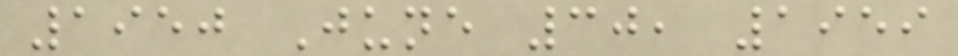1950 June 30, 1959
